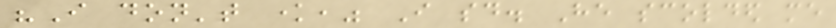"I don't know," I said. He scolded me
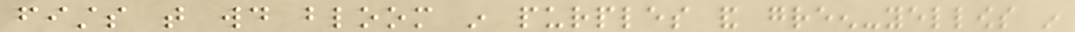fists that would bloom in purples and green-yellows in
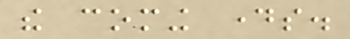the coming days.
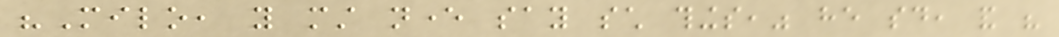"Milo, you must never say such things," he said, and his
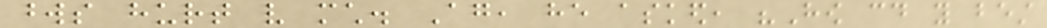words hurt very much. Again, he asked, "How could you best
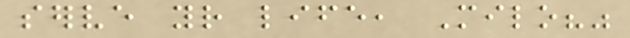serve your life, Milo?"
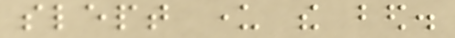slept under the bed.
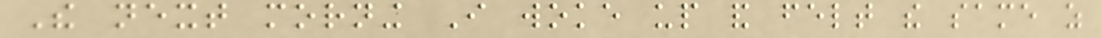The next morning I woke up and felt the same as
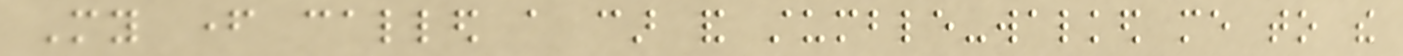My father called a car and stumble-walked me to the
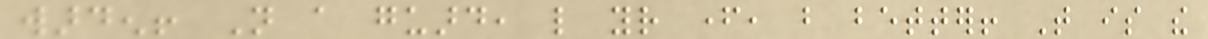warden! Not a guard, like your father, but better! That is the
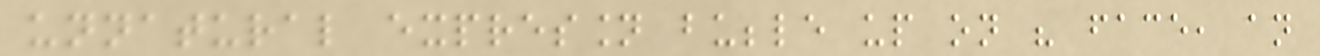unnatural expression bubble up on his face, an
